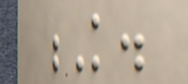K.
